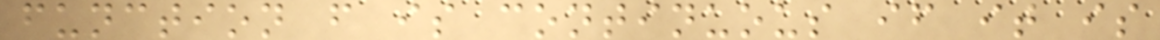function f is continuous if it is
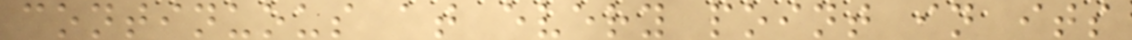continuous at every point in its
